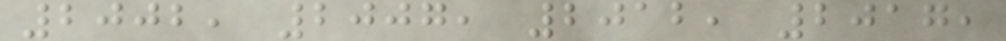2002, 2007, 2012, 2017,
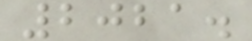2021.
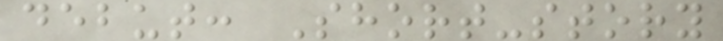debut: Short-story
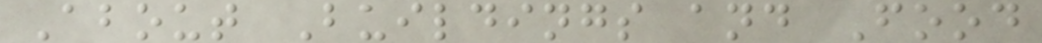About Buildings and Food
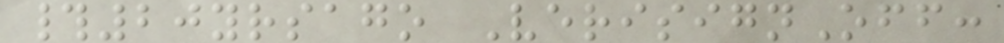#20yrsago VerisignOff:
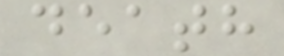death
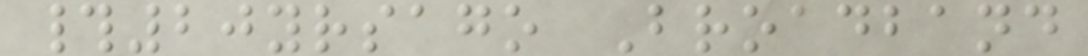#20yrsago Broadband
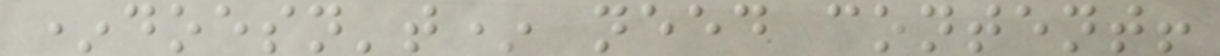*doesn't* need content!
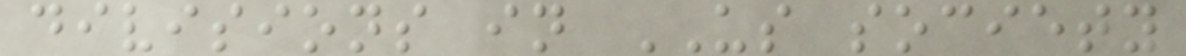divisions in US society
